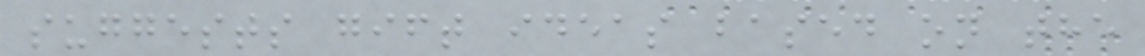suggests gift ideas based on the
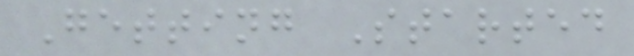Getting Started
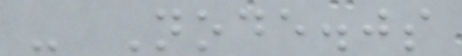- Node.js
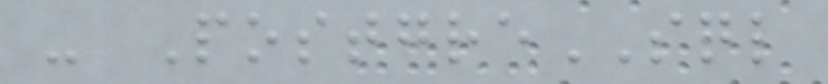- PostgreSQL
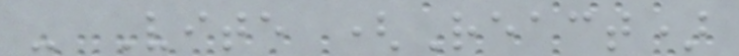- Vite (React)
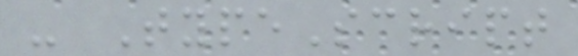- TypeScript
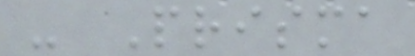- Prisma
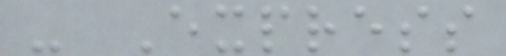- Express
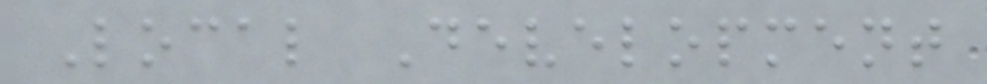Local Development
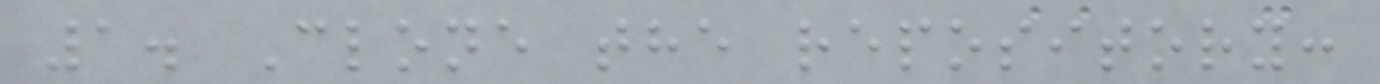1. Clone the repository:
